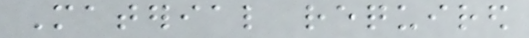Material required
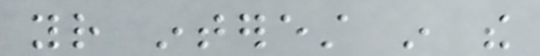your interest in the
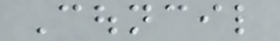Council
